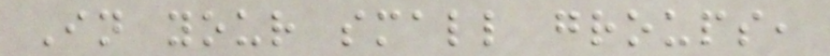In your small groups,
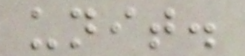unit.
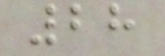28
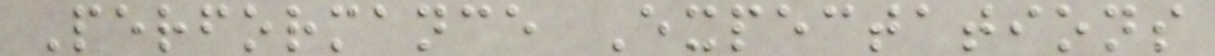Performance Expectations
